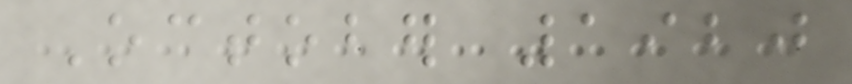October 1920
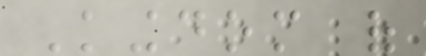Kingdom of
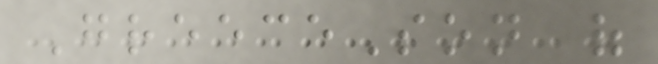GreeceSon of
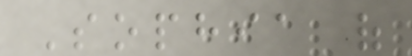Sophia of
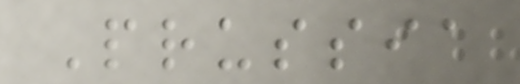Prussia
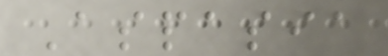Aspasia
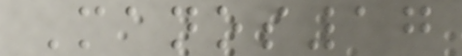Manos17
